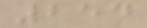254
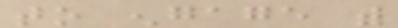to engage with
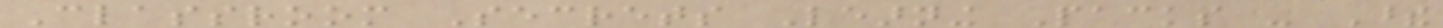Classroom Secrets Learning Packs - These
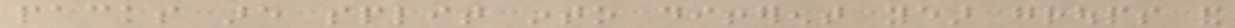packs are split into different year groups and
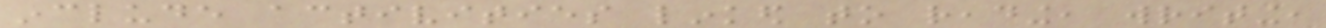include activities linked to reading, writing,
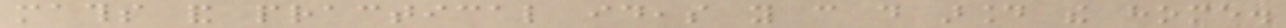maths and practical ideas you can do around the home.
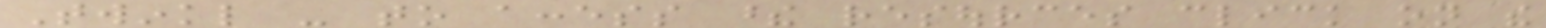Twinkl - to access these resources click on the
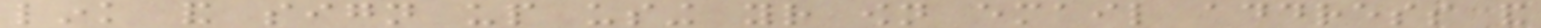link and sign up using your own email address and
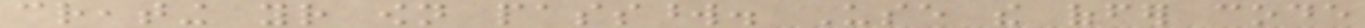creating your own password. Use the offer code
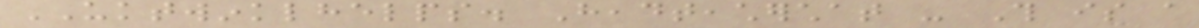UKTWINKLHELPS. Headteacherchat - This is a
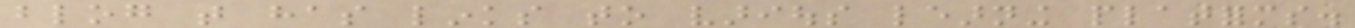blog that has links to various learning platforms.
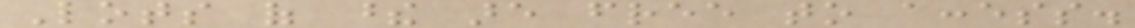Lots of these are free to access.
